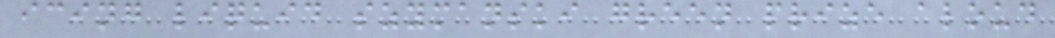icing liquid szymanski green prize aloud
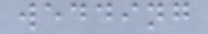wedding
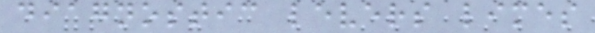diagnostic levers limes
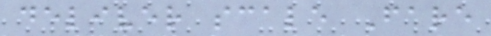deliver scale Fare
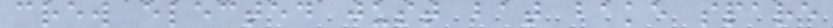crew elected just bat bake spare
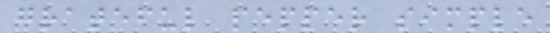grateful pepper simple
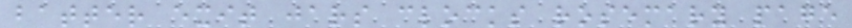batter exit jars clocks rosemary page
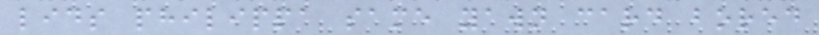lids philippa same yawn card bored
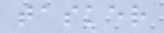tasker
